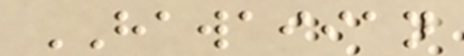HAWAIIAN
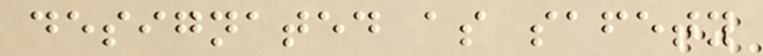designated as safety
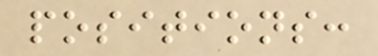positions:
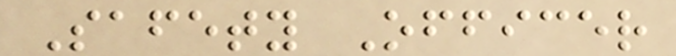Safety Officer
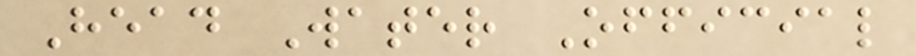Head Water Official
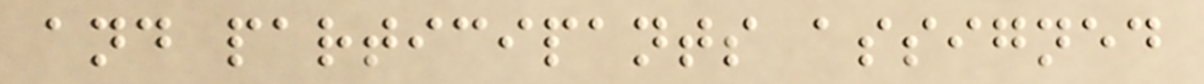and participants assigned
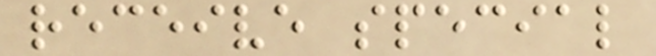receive special
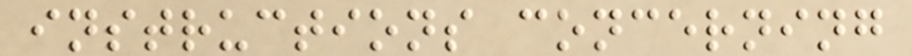instructions concerning
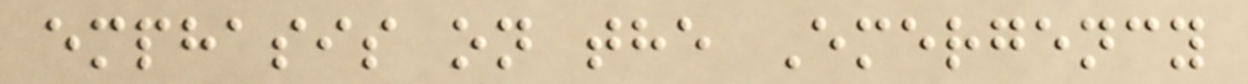emphasis on the Emergency
